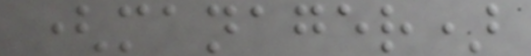(manager)
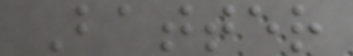Batter
